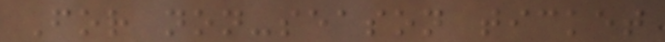For non-season ticket
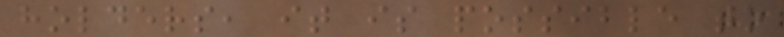holders, it is possible to
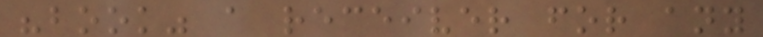"book" a receiver for any
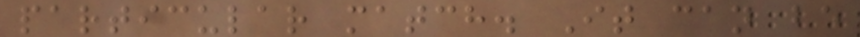particular match. It can be
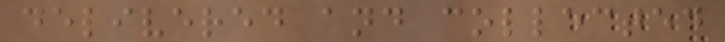delivered and collected
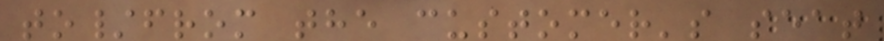to/from the customer's seat
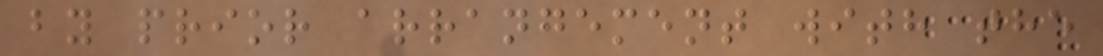by prior arrangement with the
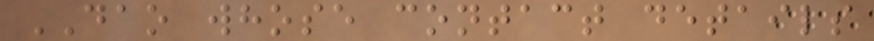DAO whose contact details
